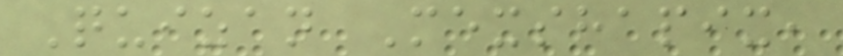Quizan Mexshapix,
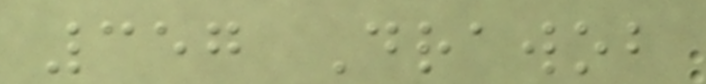357 Drawob
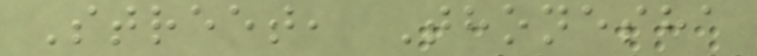Street, Thonesha
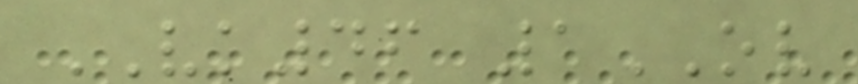VK46 1OV
